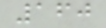160
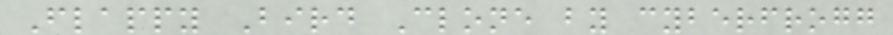Flappy Bird Clone by cyberfrogg
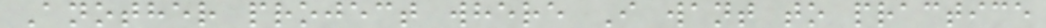Another project where I want to practice
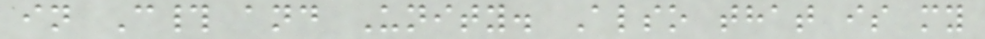in C# and Unity. Also that is my
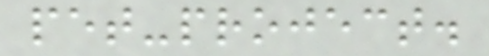pet-project.
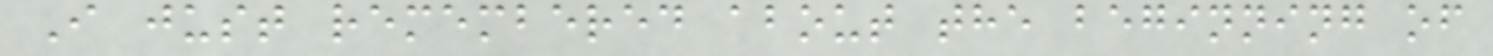I just remembered about the beginning of
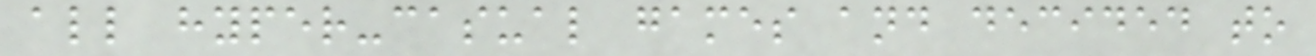all hyper-casual games and decided to
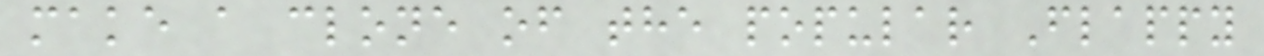make a clone of the popular Flappy
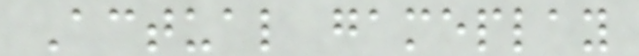Actual gameplay
